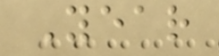Year
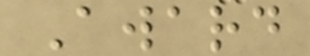Award
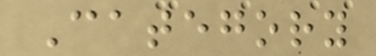Category
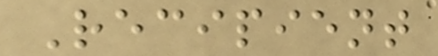Recipient
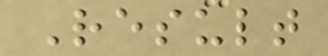Result
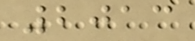2013
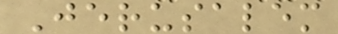Jerusalem
